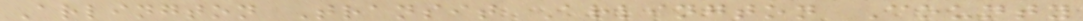Arlington Transit Arlington County
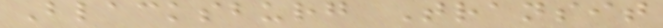Blacksburg Transit
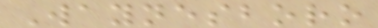Waynesboro
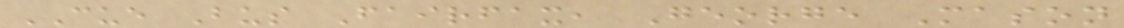CUE Bus Fairfax, George Mason
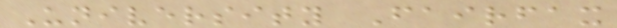University Fairfax
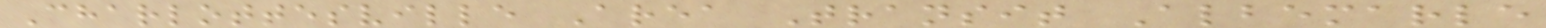Charlottesville Area Transit Albemarle
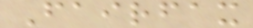Fairfax
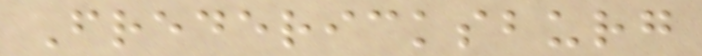Fredericksburg
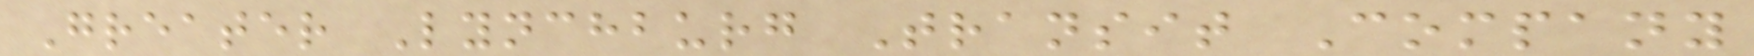Greater Lynchburg Transit Company
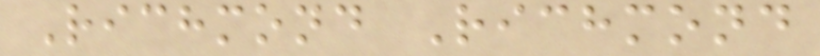Richmond Richmond
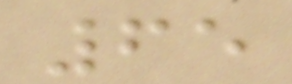65
